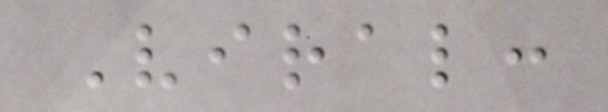Viral:
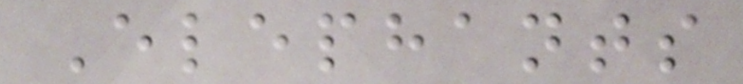Elephants
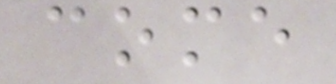come
